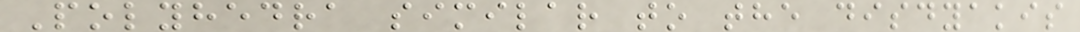Polyhedra similar to the disdyakis
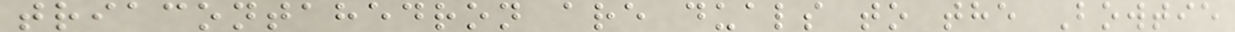triacontahedron are duals to the Bowtie
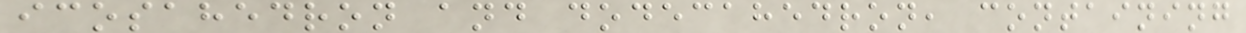icosahedron and dodecahedron, containing
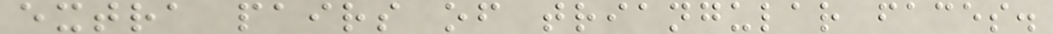extra pairs of triangular faces.
